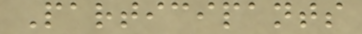Participants
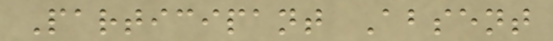Participant Absent
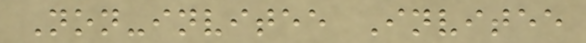Non-invitee Invitee
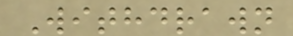Withdrawn
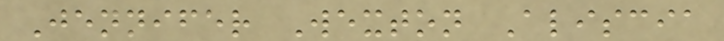Jennifer Wexton Aliscia
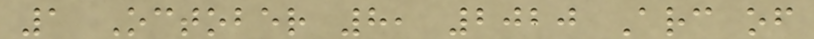1 October 8, 2020 Arc of
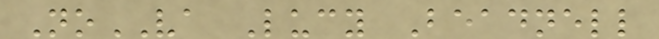NoVA Lucy Beadnell
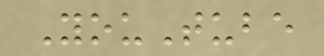YouTube
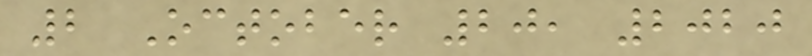2 October 20, 2020
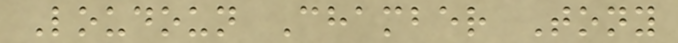Loudoun Chamber Tony
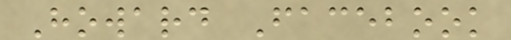Howard Facebook
